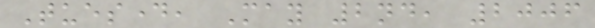Tuesday, May 2nd, 2006
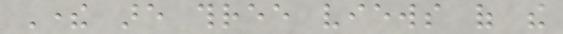There are three views of the
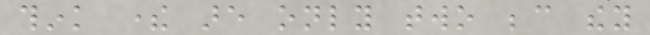think there are only two because they
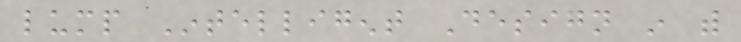lump Intelligent Design in with
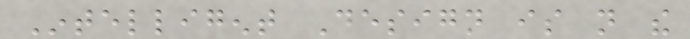Intelligent Design is not the
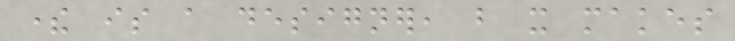there is a designer, but it makes
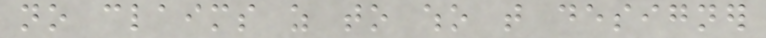no claims as to who that designer
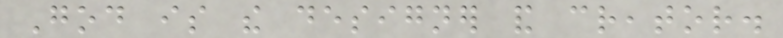God is the designer and creator.
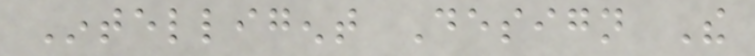Intelligent Design The
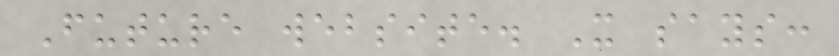Future website. It says:
